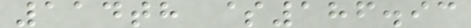114th $186.93
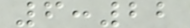6:22
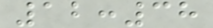12:38
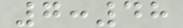7:48
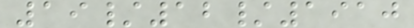19/12/1910
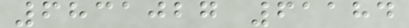6831027 61184
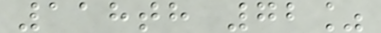118th 72%
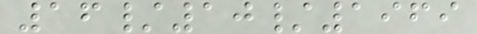16/10/1969
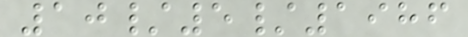10/5/1986
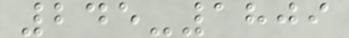245-1809
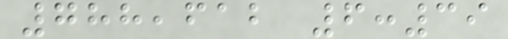788,612 6:39
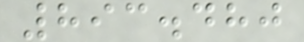893.480
